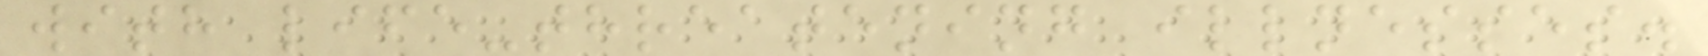with life-threatening illnesses.
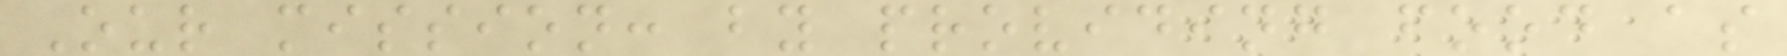Our mission: by providing food as
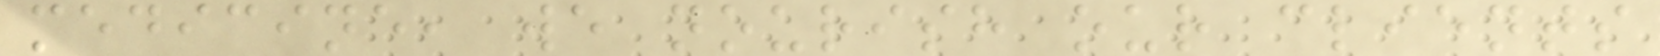medicine, we nourish our clients
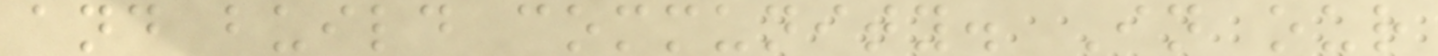and build community. In our
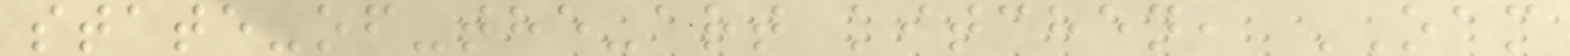state-of-the-art kitchen, OAM
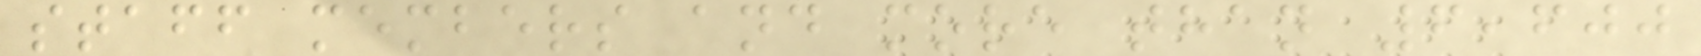staff members and more than 6,600
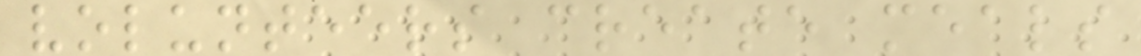volunteers create meals
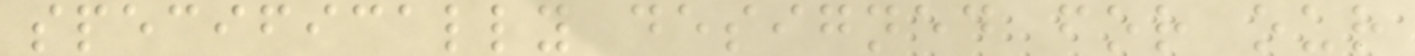specifically designed for our
